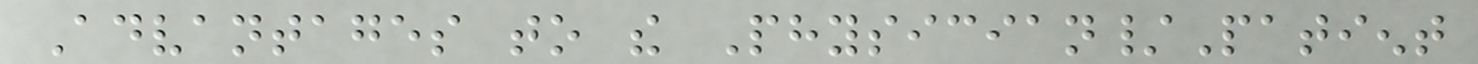Advantages to the Physician/Patient
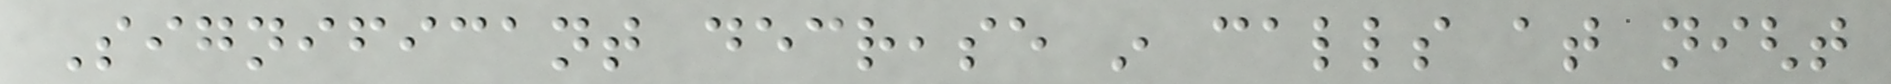Significant decrease in calls at night
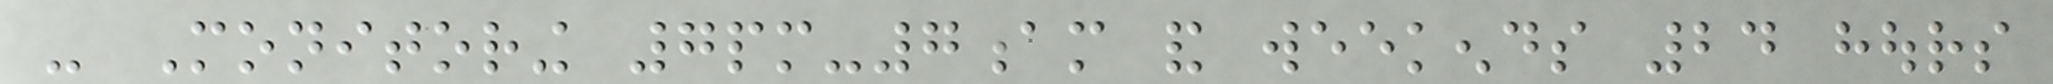- Monitoring 7pm-7am and weekends 24 hours
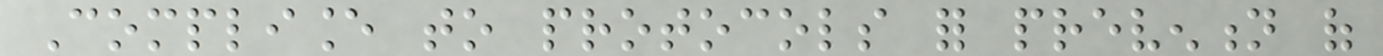Compliance to protocols for prevention of
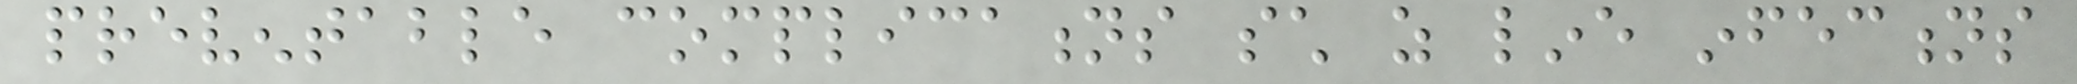preventable complications such as line infections
